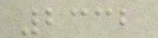2332
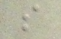s
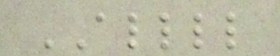ALLLL
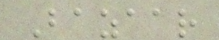Bazaar
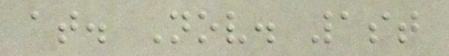at. Nov. 1st
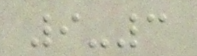9-3
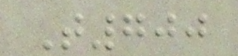T700
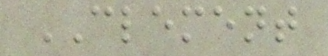CLEMENT
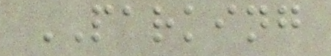PARKING
